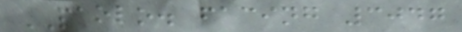PAOLO. facing 3047
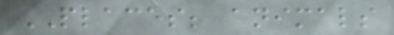PLACES; animals
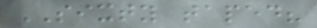SIXTY taped?
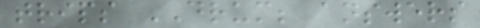trips DRUM; answers
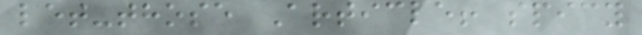let-those Article! spicy
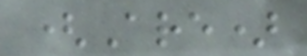(Are)
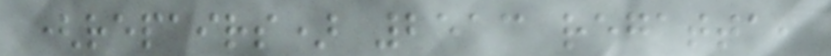(repairs) 2513 regatta,
